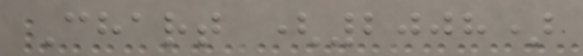Chart (2008)
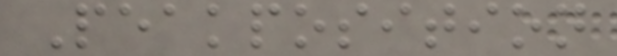Peakposition
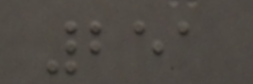251
